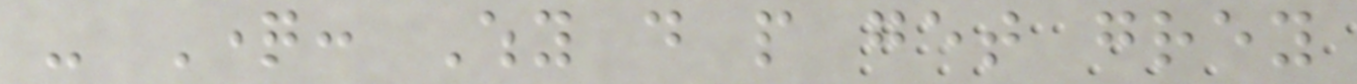- Question: Why do people get grey
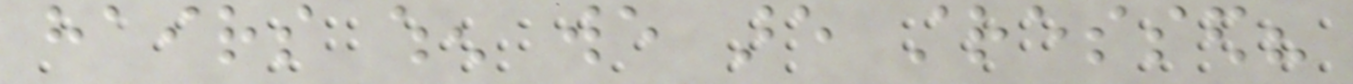hairs when we are stressed?
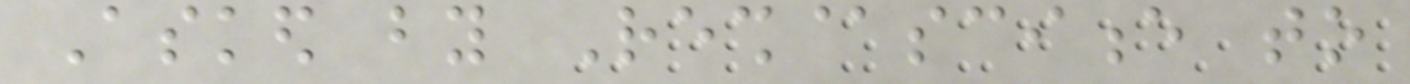Asked by Resh@science to
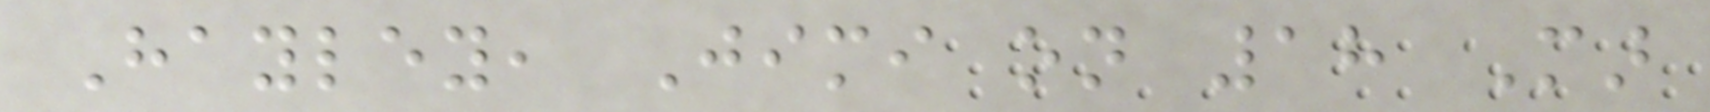Hayley, Jimi on 18 Mar
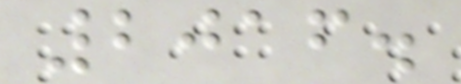2016.
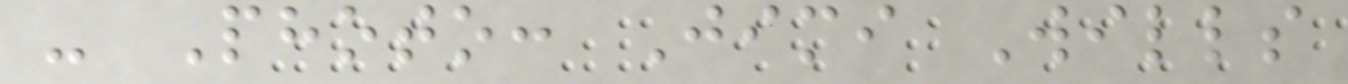- Photo: Jimi Wills
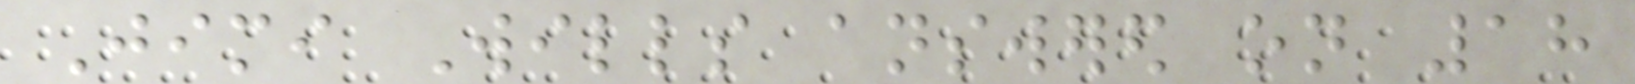Jimi Wills answered on 18
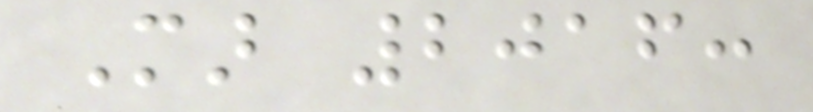Mar 2016:
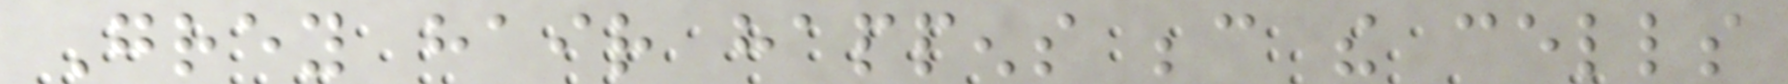Grey hair happens because the cells
